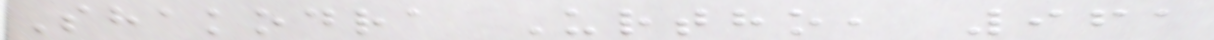Shakodra Urtho, 961
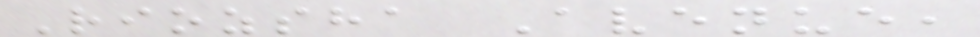Riozsha Avenue,
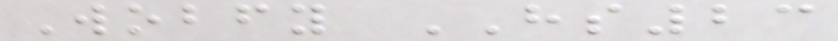Wobfy HS23
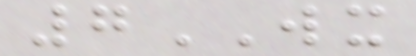7WX
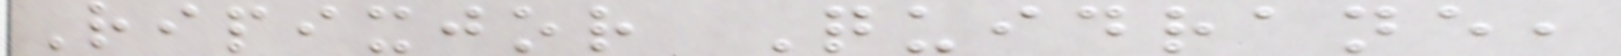Ripixjor Quidrane,
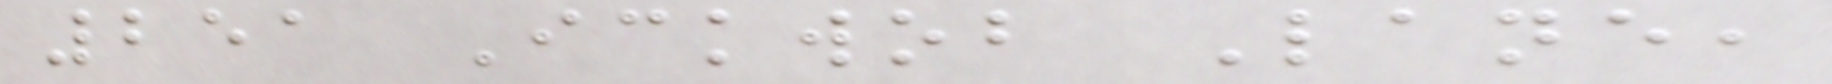251 Ickwob Lane,
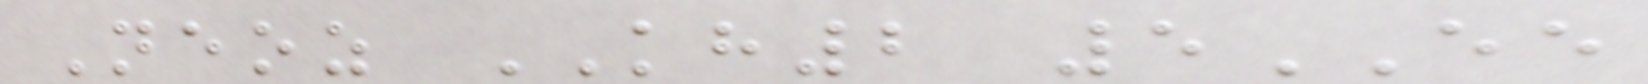Neoz KH2 5EE
